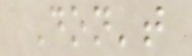Don't
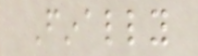Finally
